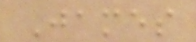James
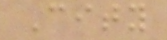City
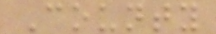County
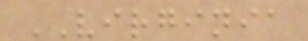VIRGINIA
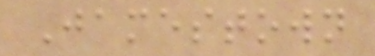Jamestown
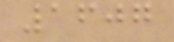1607
